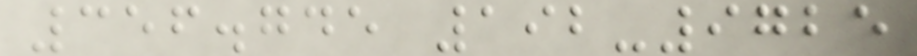356.745 192-9725
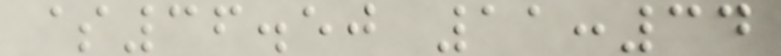$36.50 11:34
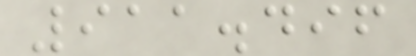911.496
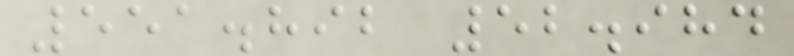551.892 52.984
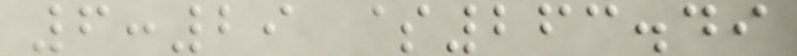6:29 $263.49
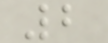2
